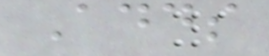Adds
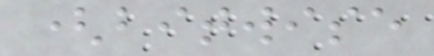(bitwise
